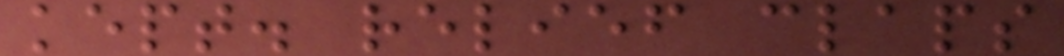kept. relief claps
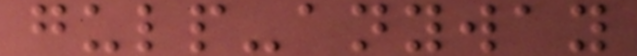gulp-anyway
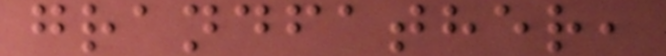grandfather,
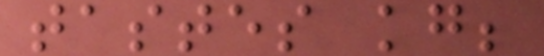tastes kg;
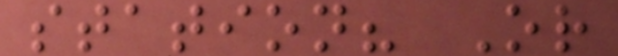station? Or
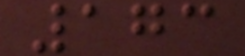173
